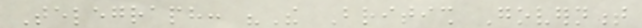Telegraph: "The British Government
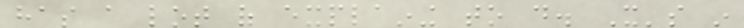has a lot of explaining to do. It's in
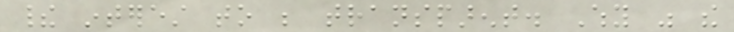their interest to be transparent. Why was the
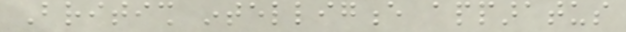British intelligence apparatus
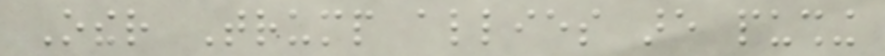Other Trump allies are pushing
